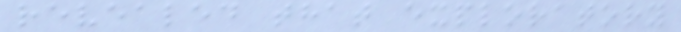revealed that exploratory
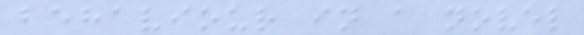behaviour in a novel
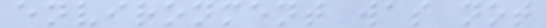environment was not
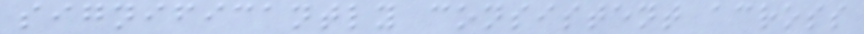significantly consistent across
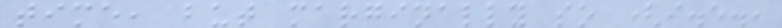time, but marginally so (i.e.,
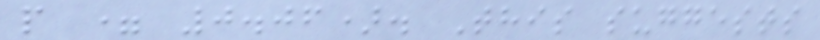p = 0.06). This suggests
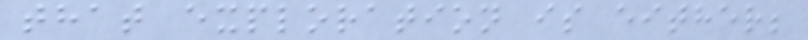that exploration is either;
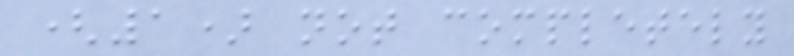(1) not completely
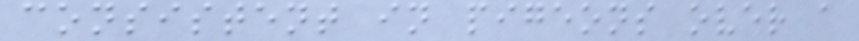consistent in pigeons over a
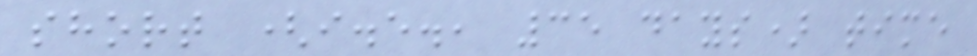short (i.e., 35 days) time
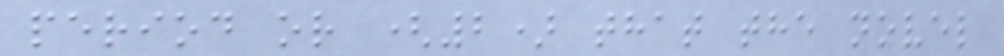period or (2) that the novel
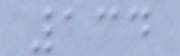134
